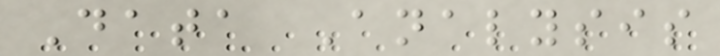Data Analysis
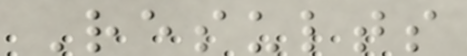Results
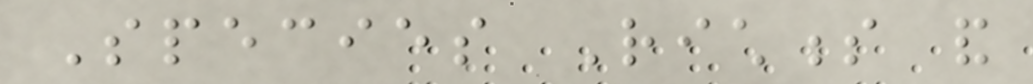Species Richness and
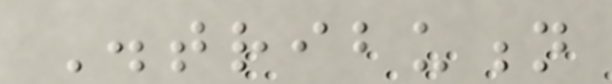Distribution
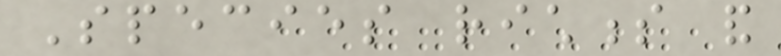Species richness and
